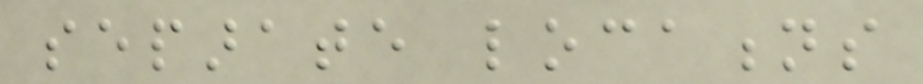separate locations
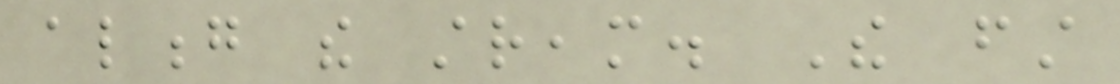along the stream. The first
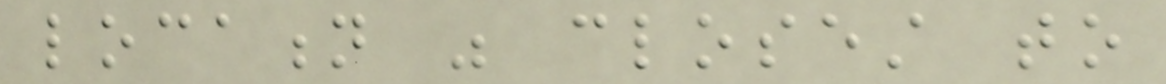location was closest to
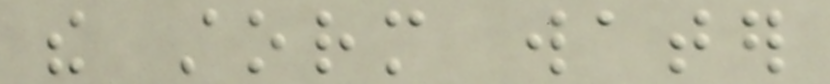the storm water
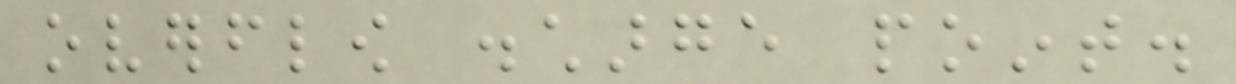overflow discharge point.
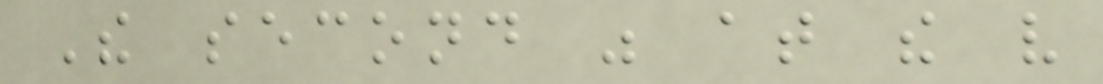The second was at the very
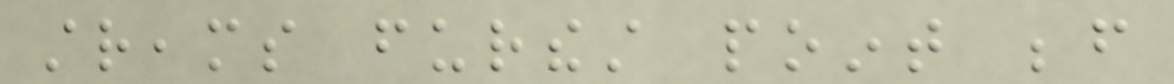streams furthest point before
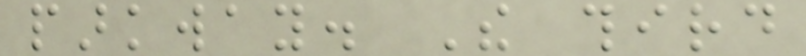parkway. The third
